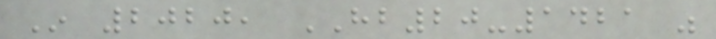In 2020, HB20-1421 was
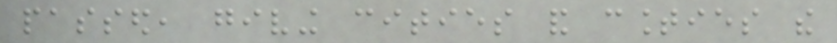passed, giving cities and counties the
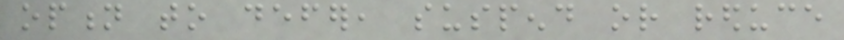option to defer, suspend or reduce
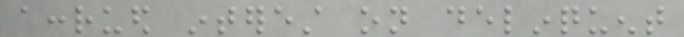accrued interest on delinquent
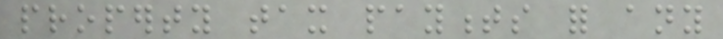property tax payments for any
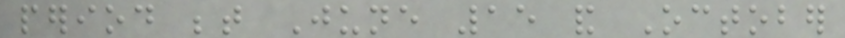period between June 15 and October
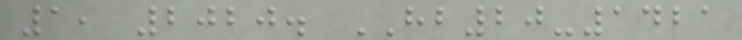1, 2020. HB20-1421
